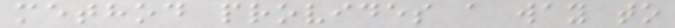method provides a way to
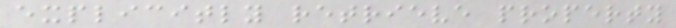explicitly retrieve property
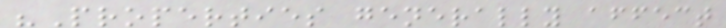"Properties generally affect
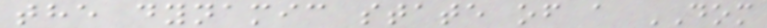the dynamic state of a DOM
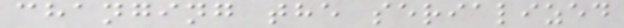changing the serialized
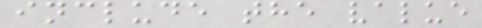include the value
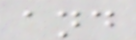and
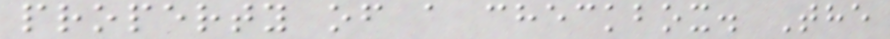property of a checkbox. The
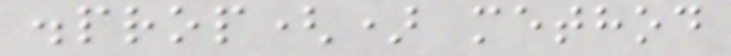.prop() method
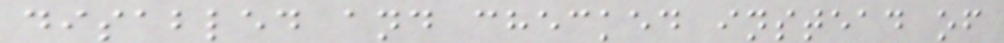disabled and checked instead of
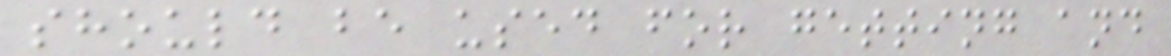should be used for getting and
